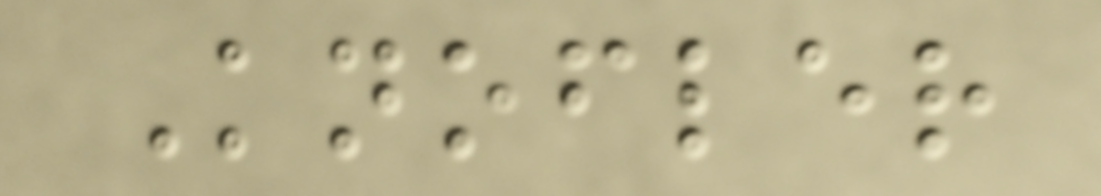Knofler
